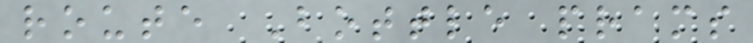route Bottle prams
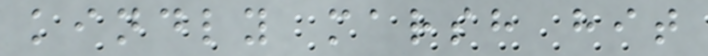kindly marsh hit
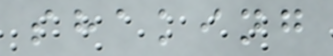shaking
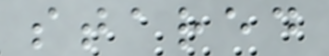stared
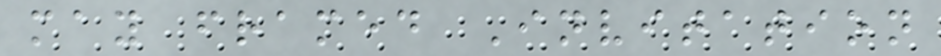may framed Invitation
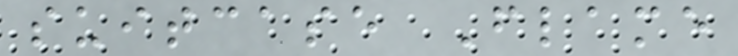suitcase Flame
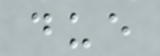due
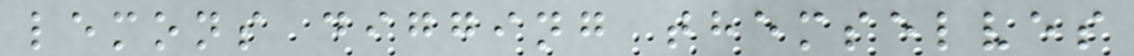lemons digging themselves
